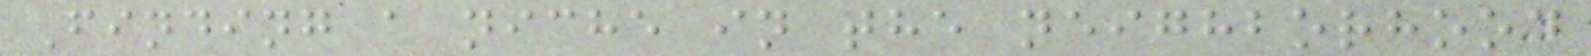Finding a niche in the neighborhood
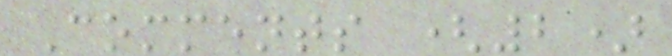Comments (2)
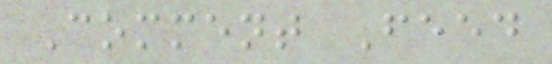Comment Feed
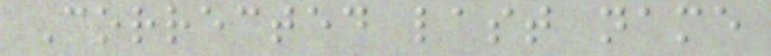Corrected last name
